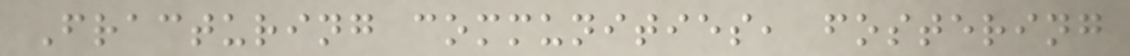Fracturing communities, fostering
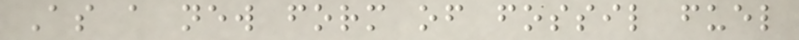As a new form of fossil fuel
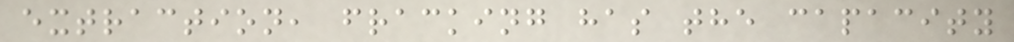extraction, fracking has the capacity
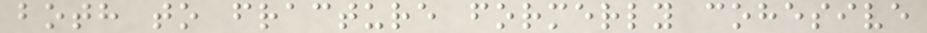both to fracture formerly cohesive
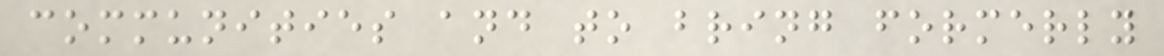communities and to bring formerly
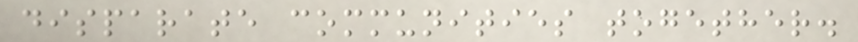disparate communities together.
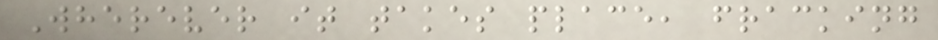Wherever it takes place, fracking
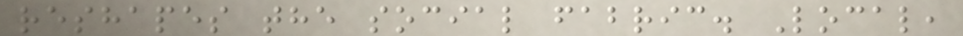reshapes the social fabric. Local,
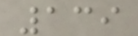139
